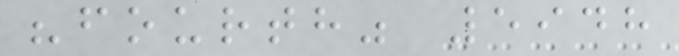"fourth" 5948
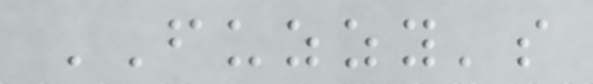FUZZY's
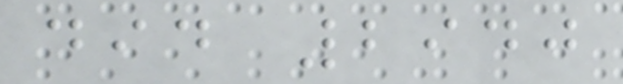did 2940
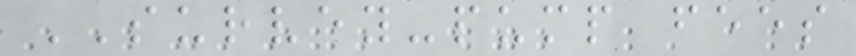SURVEY-pump fees
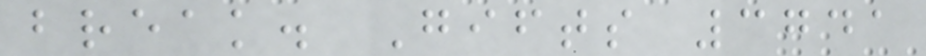break. Gifts 3741
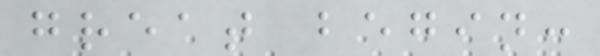great begin:
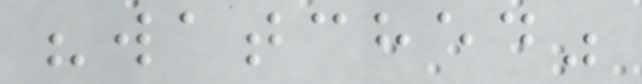"watched"
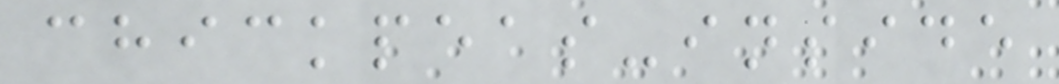chickpeas-inside
